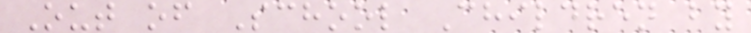Out of School Children by
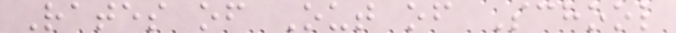Rates of Out of School
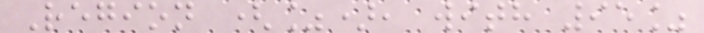Region (%), with 95%
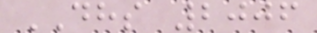DHS 2006
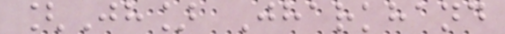[Jh] Jharkhand
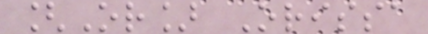[Or] Orissa
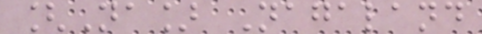[Na] Nagaland
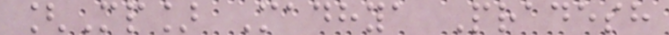[Mp] Madhya Pradesh
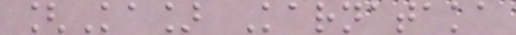[Ka] Karnataka
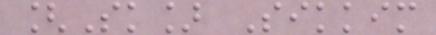[Sk] Sikkim
